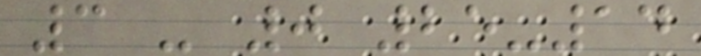3 - 0 25-14
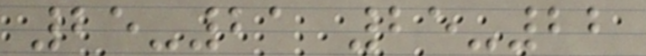25-21 25-22
